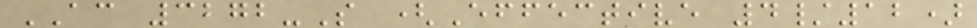AC 3272-S (Effective 4/12)
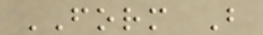FORM B
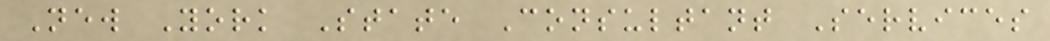New York State Consultant Services
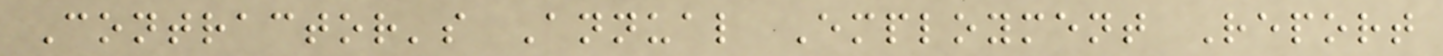Contractor's Annual Employment Report
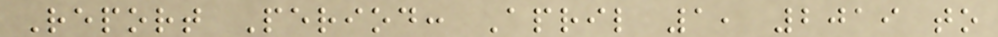Report Period: April 1, 2019 to
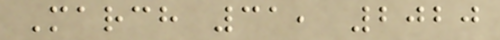March 31, 2020
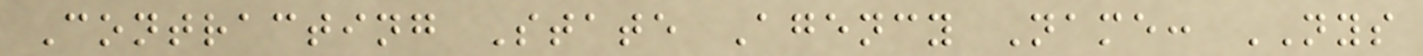Contracting State Agency Name: NYS
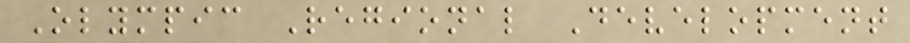Olympic Regional Development
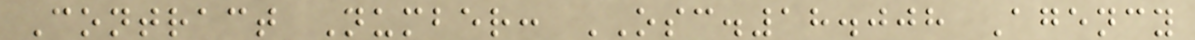Contract Number: OSC.18.008 Agency
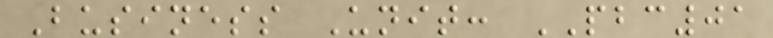Business Unit: PBC01
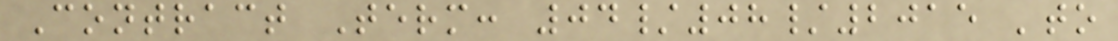Contract Term: 04/08/2015 'to
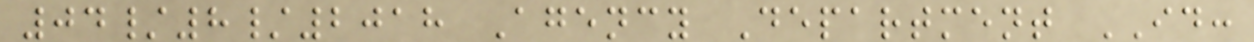04/8/2018 Agency Department ID:
